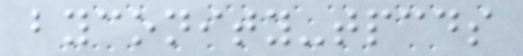byconity-tpcds
